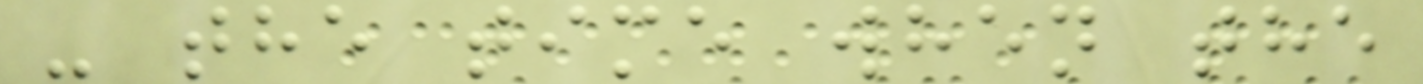- the time when the
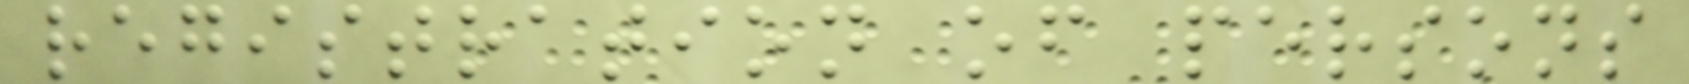registration of persons
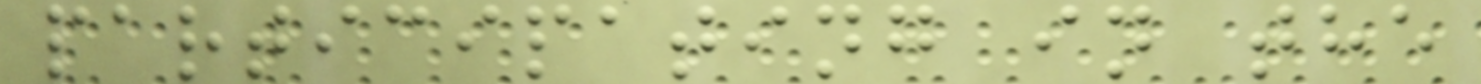participating in the
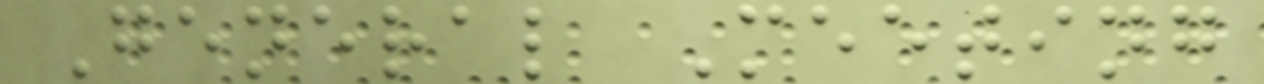General Meeting
